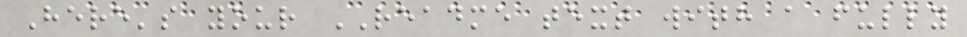Here's your README text with a fully
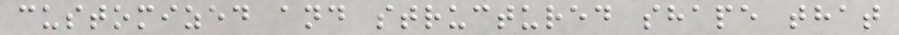customized and structured shape that
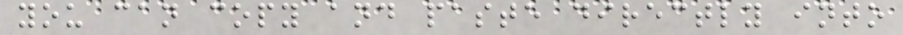you can copy and paste directly into
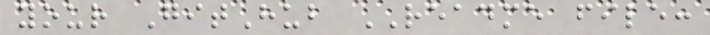your GitHub README file:
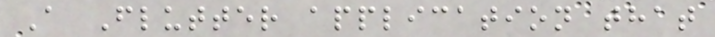A Flutter application that
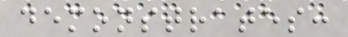demonstrates:
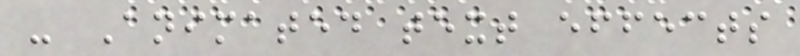- Animated text effects
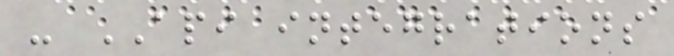- API integrations
